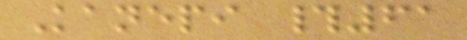Kanepi #61
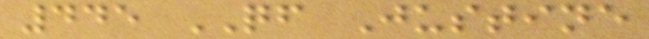445 QF Justine
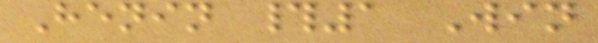Henin #1 Win
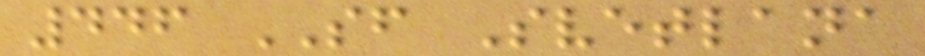446 SF Svetlana
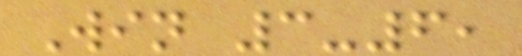Win 3-6,
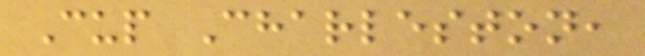Cup Charleston,
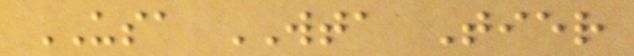USA WTA Tier
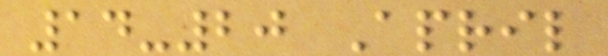14-20 April
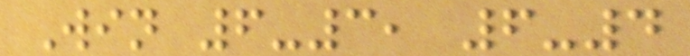Win 6-3, 6-4
